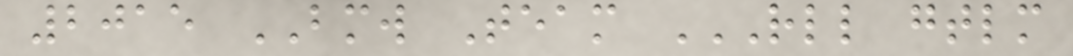2015 BMW Team RLL GTLM
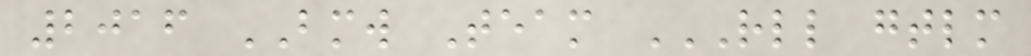2016 BMW Team RLL GTLM
